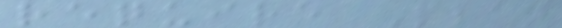require Plan
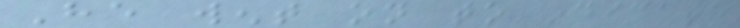He went on to indicate
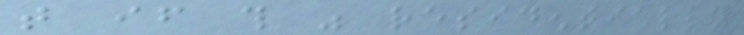that if this was residentially
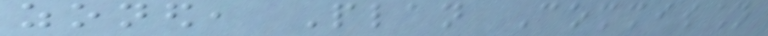zoned, Plan Commission
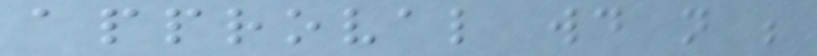approval would not be
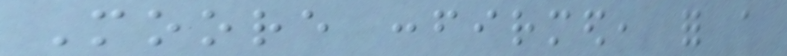Moore confirmed, for a
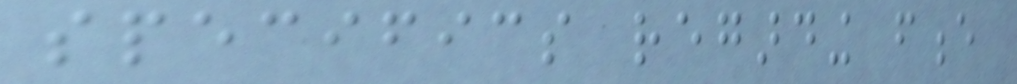specifics regarding fence
